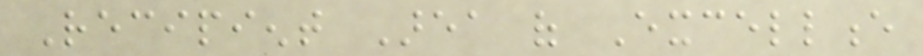Recipient Area of Excellence
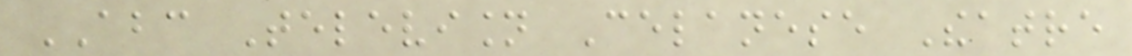ABC Television Celanese Theatre
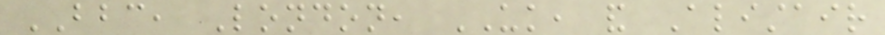BBC, London, UK, and Alistair
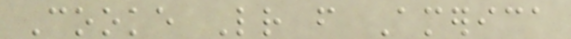Cooke Letter from America
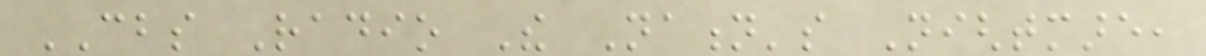CBS Radio The Nation's Nightmare,
